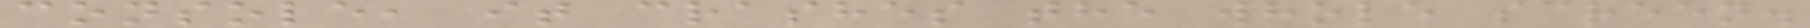console, it crashes the whole screen.
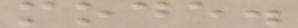mode.
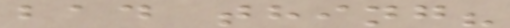bad thing?
